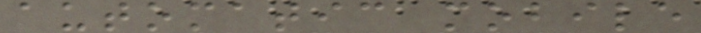automatic mobile
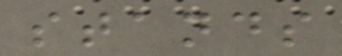stands
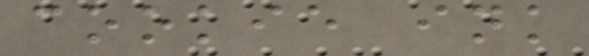cookie ink
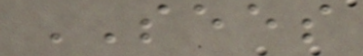SEES
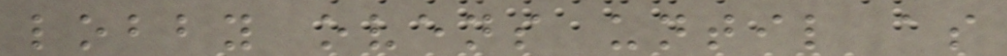lobby ovens until as
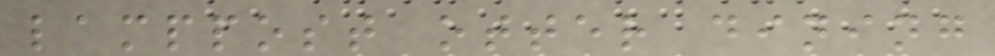lamppost otter dining
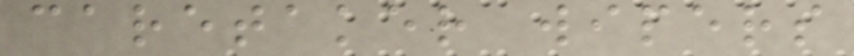caretaker wipers
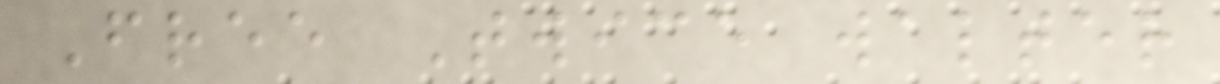Free Twice walter
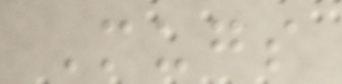Mugs
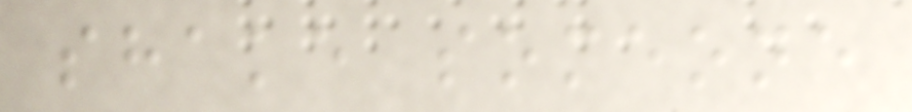shake someone
